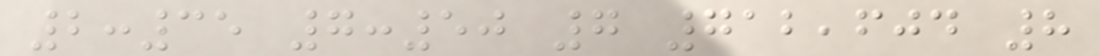2:35 7:50 7 712,604 8
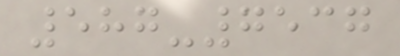587-7537
